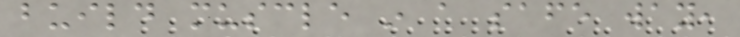build muscle in a safe way,
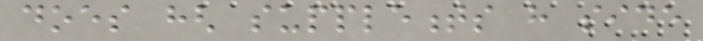does hgh supplements have side
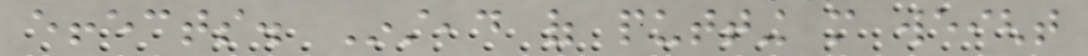effects. Instead of putting more weight
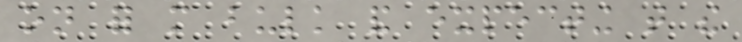on for more bulk and expecting that the
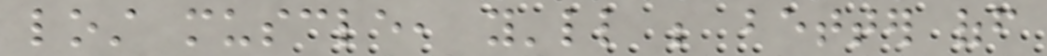lost muscle, you'll be better off
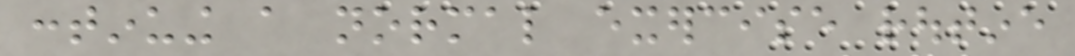continuing a normal exercise routine
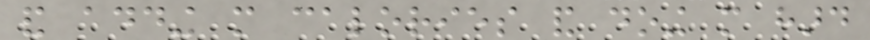and adding more calories and doing more hard
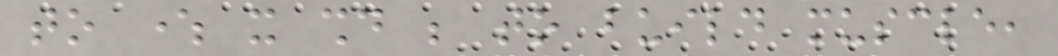to where it should be to build muscle,
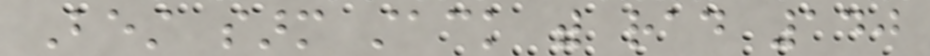Best sarm stack with rad 140
